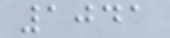1041
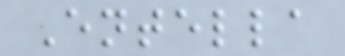Entella
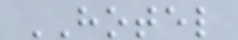HOTEL
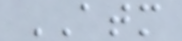ATM
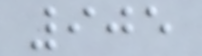905
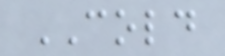COLD
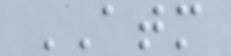ATM
